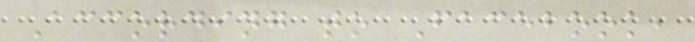According to Facebook,
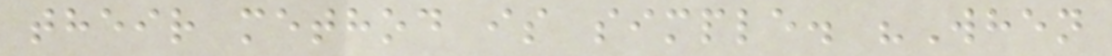their method is simple. "When
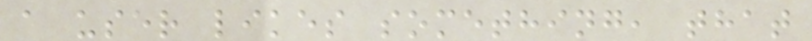a user likes something, that
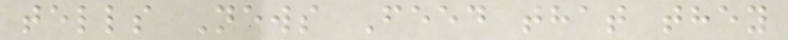tells News Feed that they
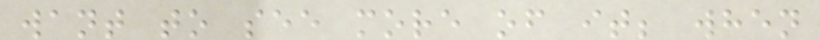want to see more of it; when
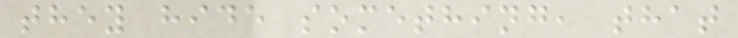they hide something, that
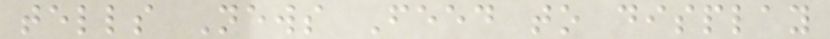tells News Feed to display
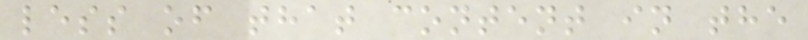less of that content in the
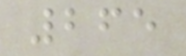265
